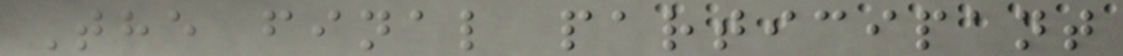The final participant
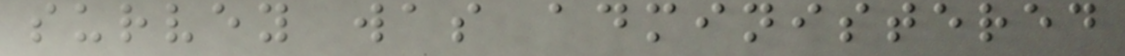survey was administered
